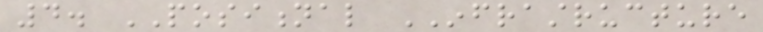4. POSITIONAL INFRASTRUCTURE
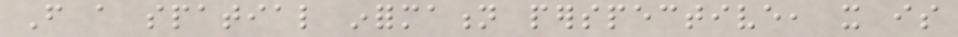From a spatial information perspective, it is
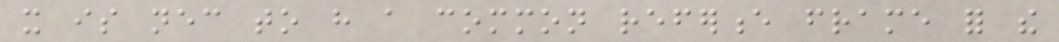it is necessary to have a common reference frame for the
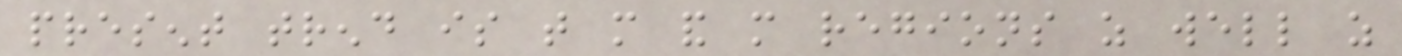present trend is that more and more regions as well as
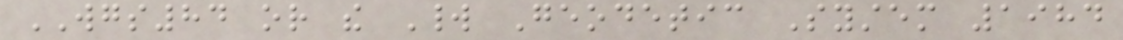WGS84 or the World Geodetic System 1984
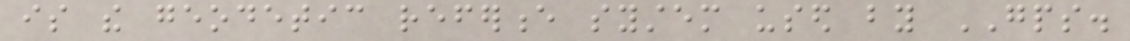is the geodetic reference system used by GPS.
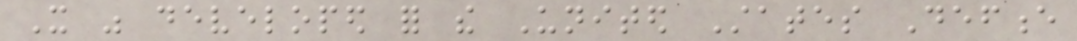It was developed for the United States Defence
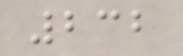232
